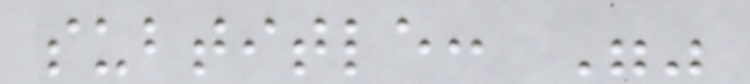subtitle: ""
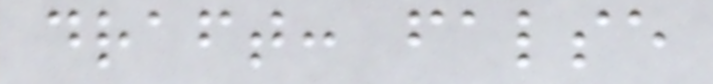draft: false
